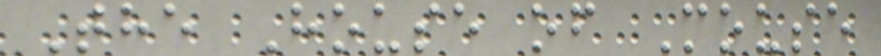The House of Mouse
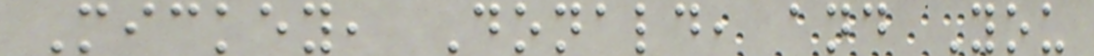Mickey, Donald, and You
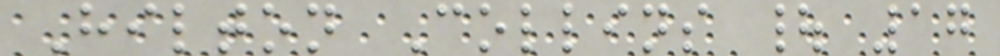Hilton Collins | 17
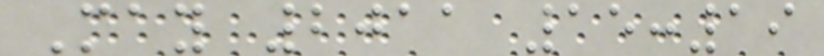May 2011 15:19
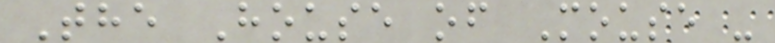The House of Mouse -
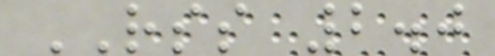RSS 2.0
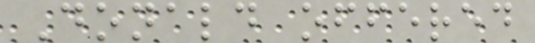Donald offered
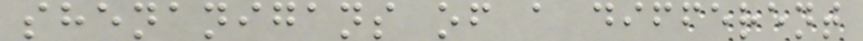shenanigans of a different
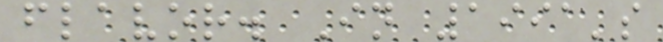flavor. In 1991's
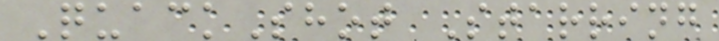QuackShot Starring
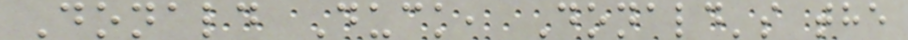Donald Duck, Donald's the
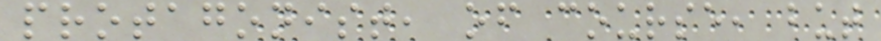protagonist, of course, but
